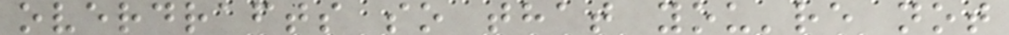overdrafts so that you're not
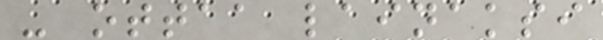- ottaa lainaksi
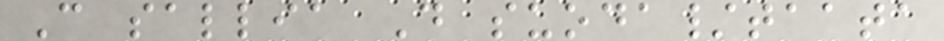C sallia D suoda/taata
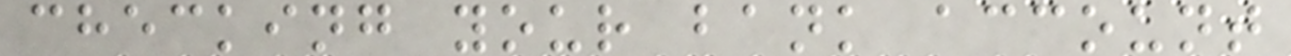checking your bank account
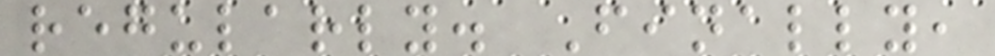regularly. Finally,
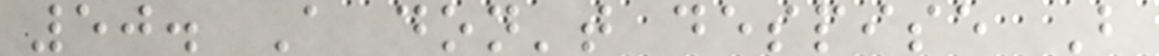50. A don't despise B
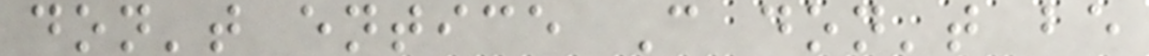don't entice C don't be
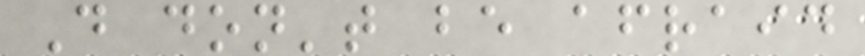D don't be afraid
